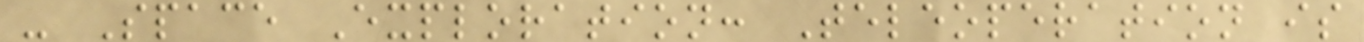- Space Exploration: Teleoperation is
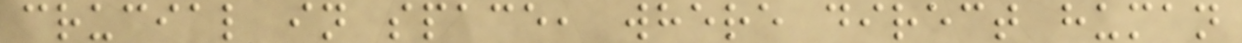crucial in space, where direct human
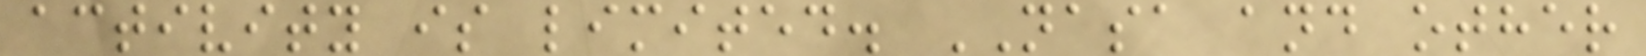activity is limited. NASA and other
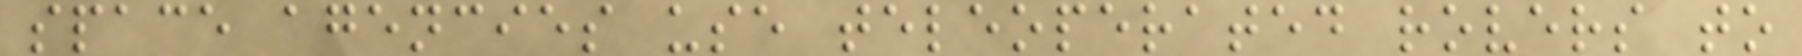space agencies use teleoperated rovers to
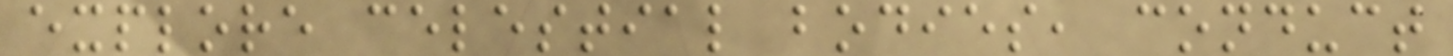explore celestial bodies, conduct
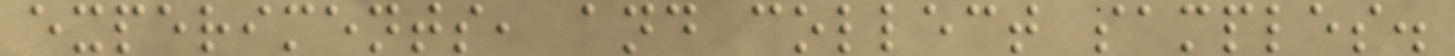experiments, and collect samples.
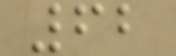62
